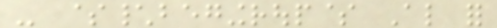- $\begingroup$ Also for
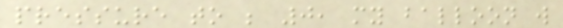pressure to be 0, my balloon will
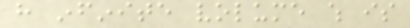have infinite volume which is
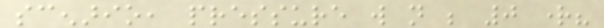scenario, pressure will not be 0 right?
